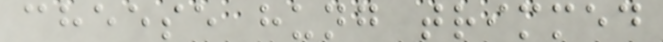cheese hung trimmed
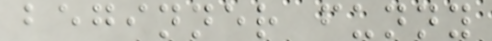beginner funny
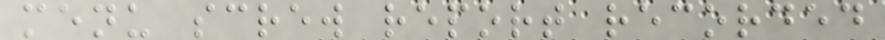menu screw report recorded
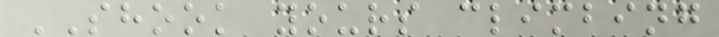SHOOK yours climbing
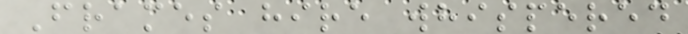Frames hire whispered
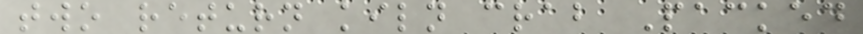two return kiln crab Packed
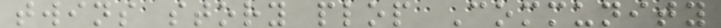twins story plop Community
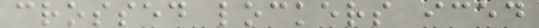crossed lockers iced
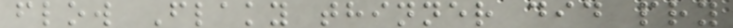flow Flaky thinner did pry
